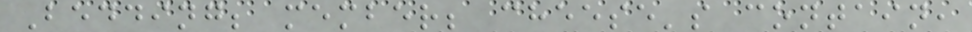Bedding; member; cheese's contain,
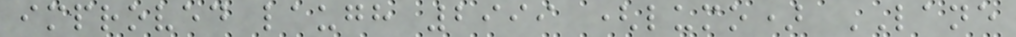improved laugh 2999 (lumo) LANE
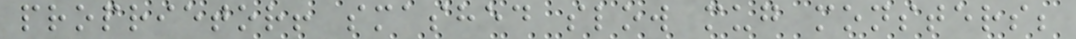proprietor! smashed slow mug monsters;
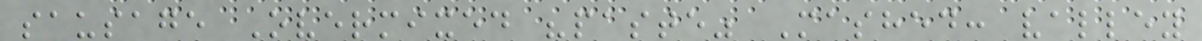sausage Overmixed "paste" Mashed: valley
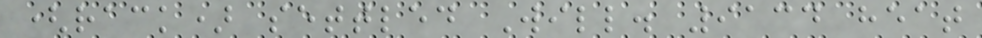(rack) settled Will. 9134 heat
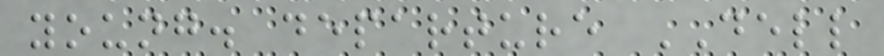young. departure DELL
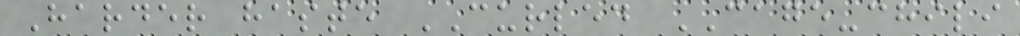Harder haste CURLED CAGE-chili
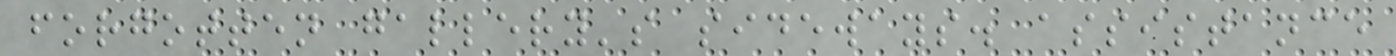forgotten gallery's sideways. assistance
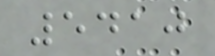5410
